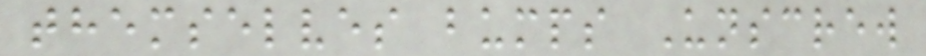themselves bumps Unscrew
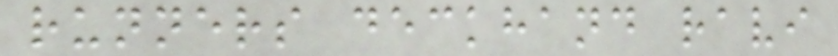runners deckhand ravi
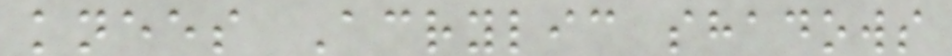knees Acrylic shadows
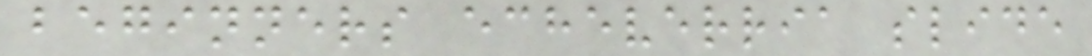beginners echeverria slide
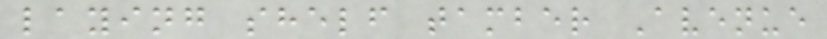laying shelf tamber Avenue
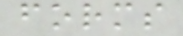forms
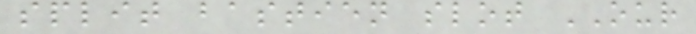split bastien slot OUR
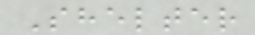Shelter
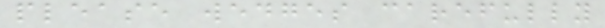please wedges carefully
